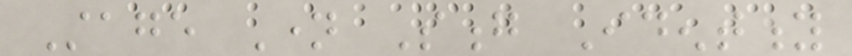Stage Name Song Identity
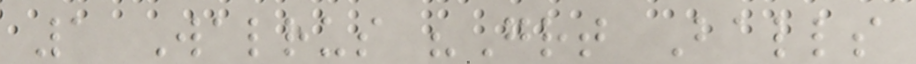1 Walrus "Great Balls
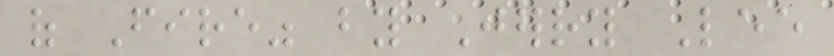of Fire" by Jerry Lee
